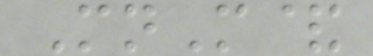MnM&
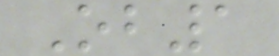Ob1
